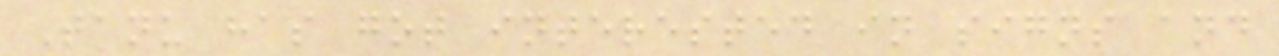Tanu has got interested in signs and
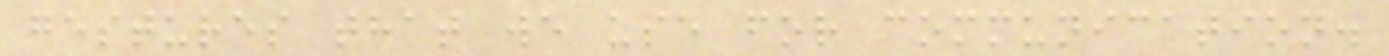gestures that we use for communication.
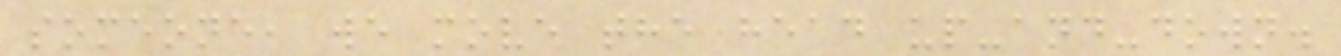someone, we move the head up-and-down.
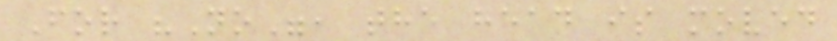For "No", the head is moved
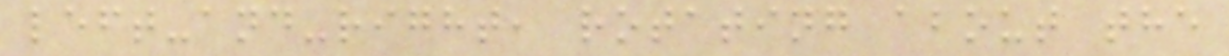left-and-right, rotating about the
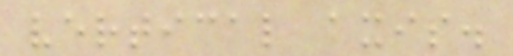vertical axis.
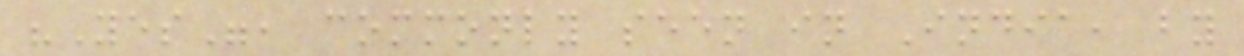"Yes", commonly seen in India, by
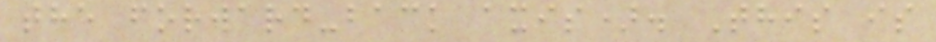the forward-back axis). This is
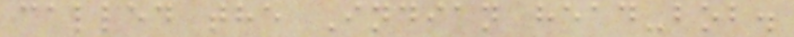called the Indian head-bob.
